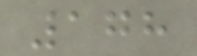178
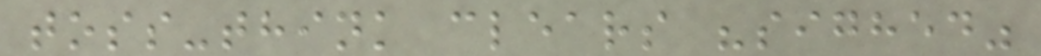toss-think clears "sighed"
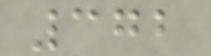372
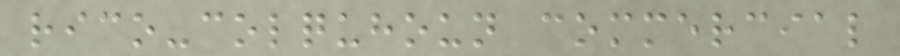rico-colquhoun commercial
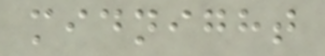midnight
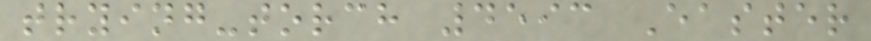trying-torch 4593 Easter
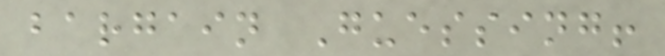bargain Guessing!
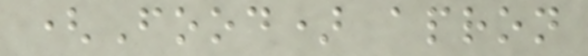(Food) apron
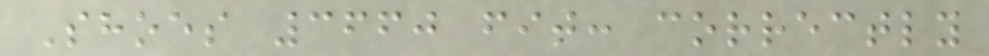Shoes 3660 fit: correctly
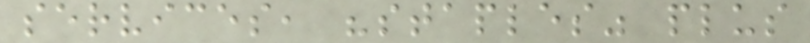services, "staples" plus
